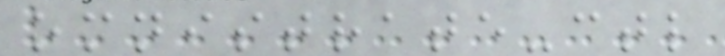omnistrate-ctl
